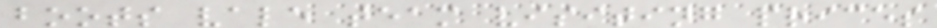boots vale team visiting prices
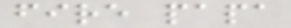fire papa
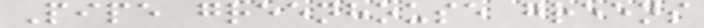Pipe greenhouse greens
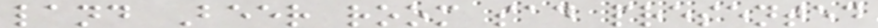land Beer room sad presented
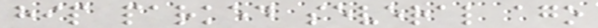hip parked several ago
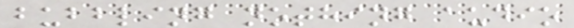bubbling nothing audio
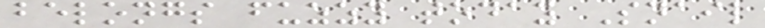belongs fuzzy today Snail
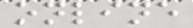online
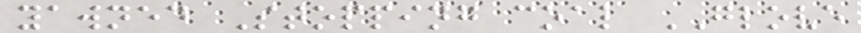yawned Stopping coal GLOVE
